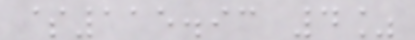$115.93 4%
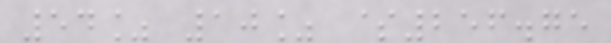54% 10% $256.75
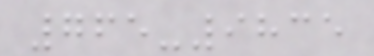765-9835
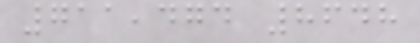711,474 8648
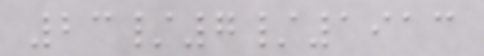23/7/1913
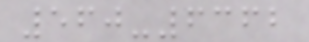560-6362
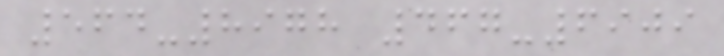564-8978 467-6909
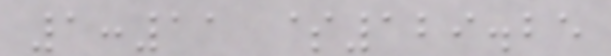1:11 $129.25
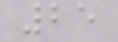25
